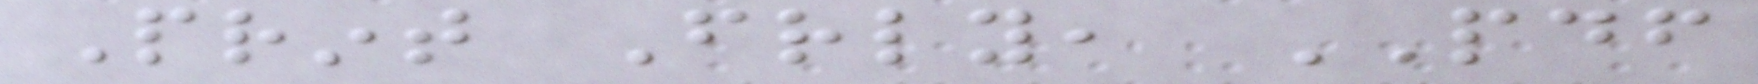Print Friendly, PDF
